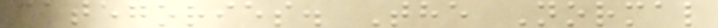categories. The Normal
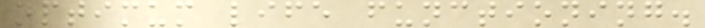optimum life functioning.
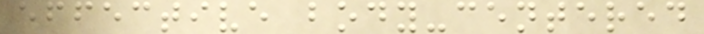effective body-centered
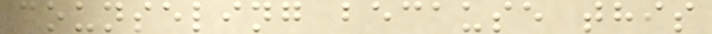counseling because this
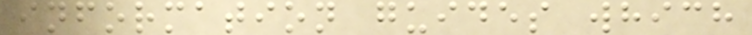information guides which
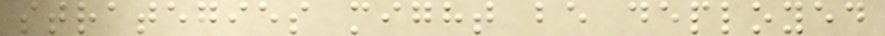strategies might be deployed
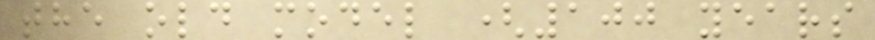the old model (100 years
